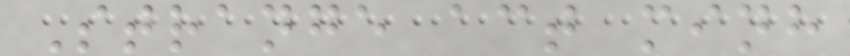Strange act minh
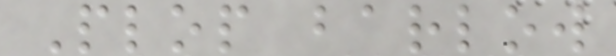Plop barlow
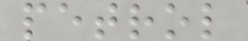petrol
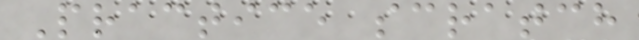Practice scratch
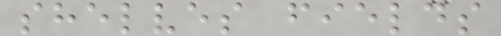shelves fields
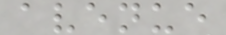avenue
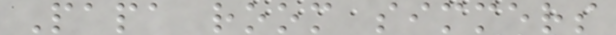Papa room simmers
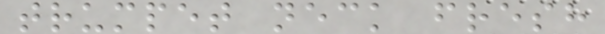trumpet neck fresh
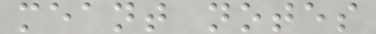meant notes
